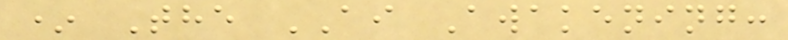* The AI Awakening:
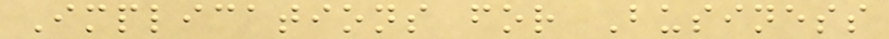Implications for Business
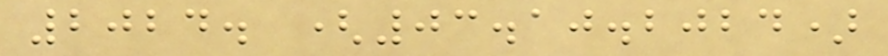2024. (03.10.2024)
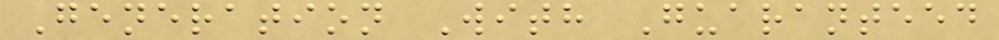Generation With Guaranteed
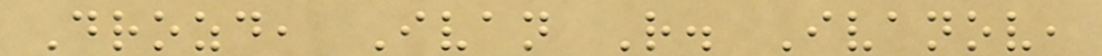Drozd, Ivan R. Ivanov,
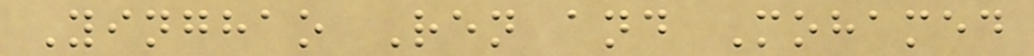Yinghao Ren and Mohamed
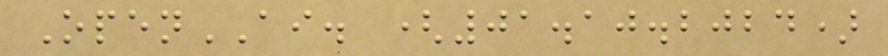OpenAI. (01.10.2024)
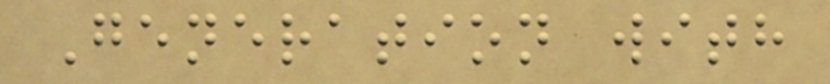Generation with
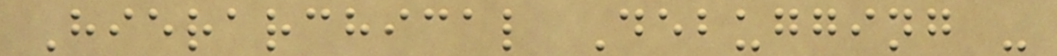Hierarchical Debugging -
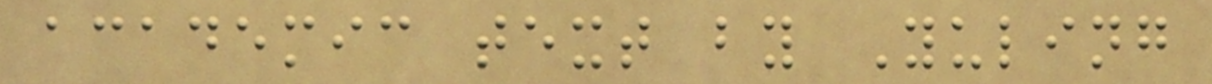academic text by Yuling
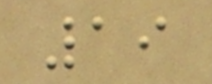19
